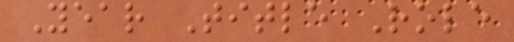Year Title Role
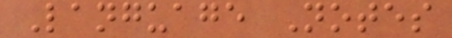Language Notes
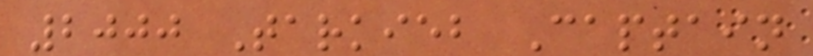2000 Tarkieb Captain
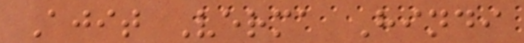Ajit Verma Hindi
